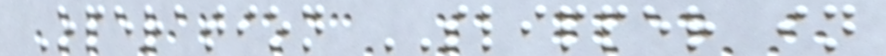Operation SLIPPER in
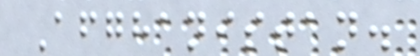Afghanistan.
